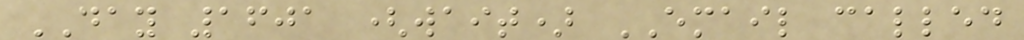DAY 1601 (wait) EMAIL called
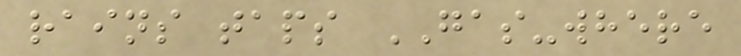rains taps GAS-where
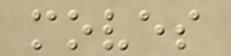moves
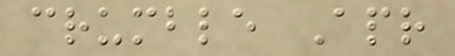crumble Apr
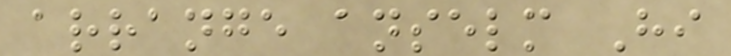arrange anselm Hi
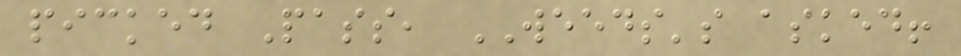picked Pass, WEEDS's asked!
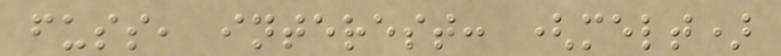fuss, interest: (melt)
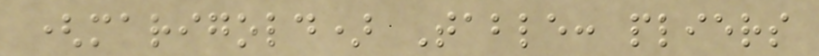(marigold) Table: pliers
